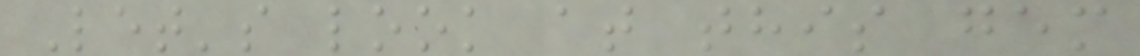Let's look at this gem
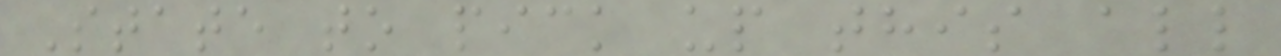State to pick up this all
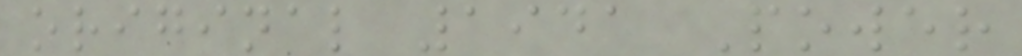original 1941 Power
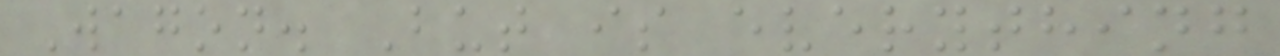Wagon. But is everything
